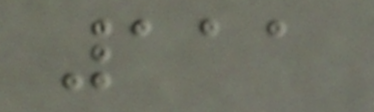111
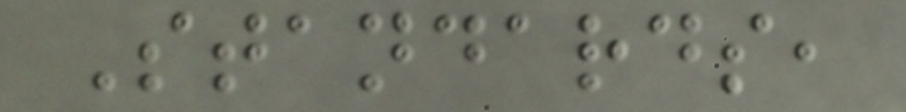Standards,
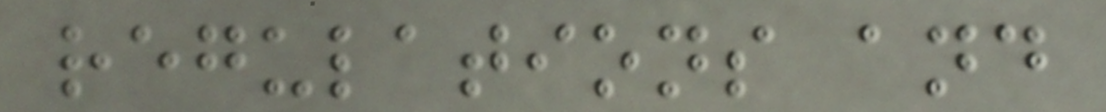regulations and
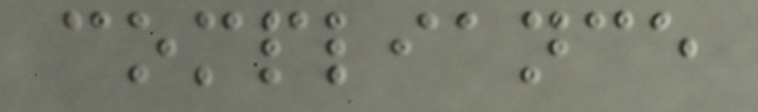compliance
